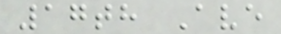17th Ave
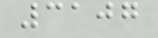3107
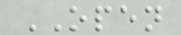OPEN
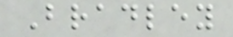Bradley
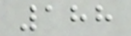188
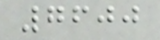7600
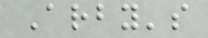Arby's
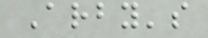Arby's
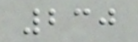230
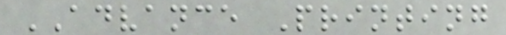ADVANCE Printing
